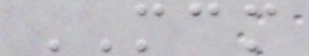MCM
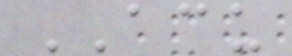ACU
